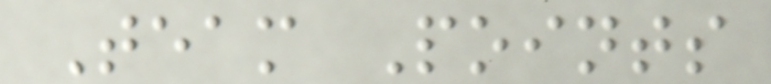Team Points
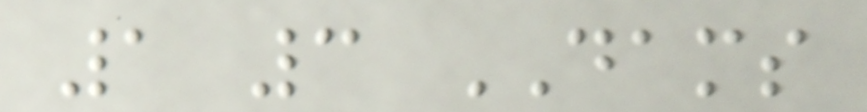1 3 DAMS
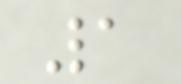1
